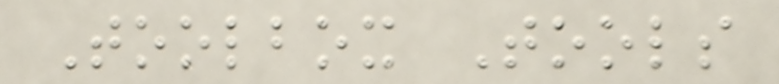Toolbox Tools
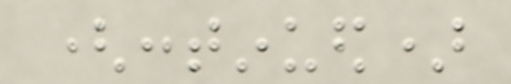(continued)
